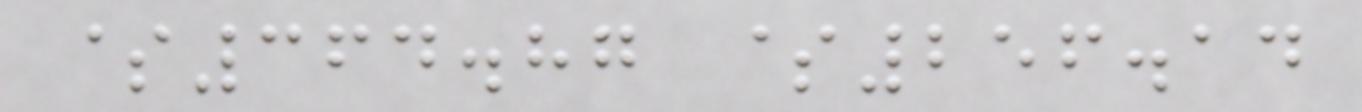$364.87 $256.14
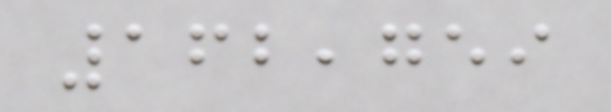162,759
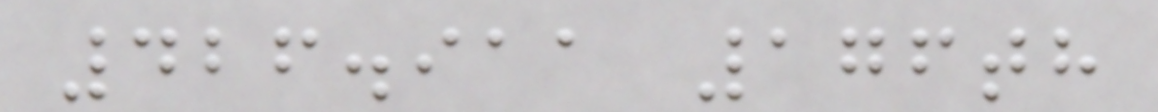426.911 176th
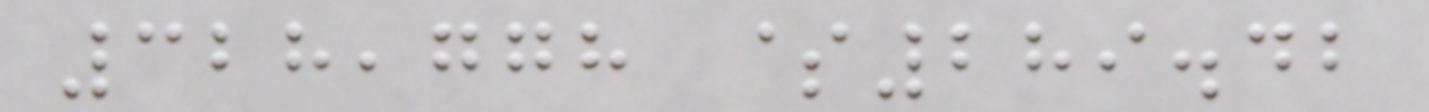328,778 $289.42
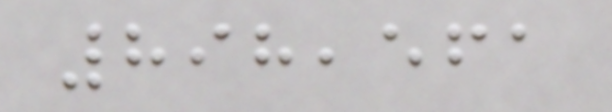898,561
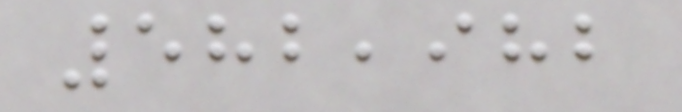582,982
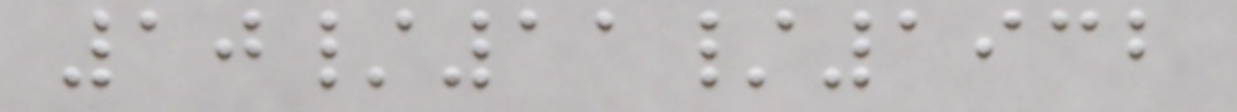10/11/1932
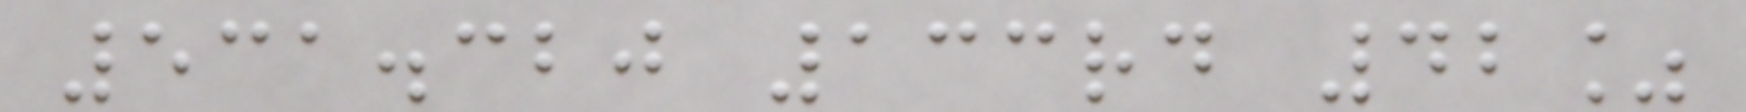531.320 133rd 42%
